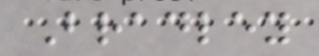Bradley
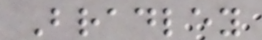Bradley
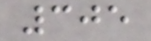305
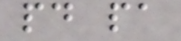pd pa
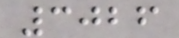3026
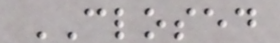CLOSED
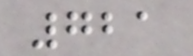721
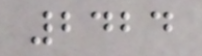2424
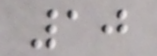10
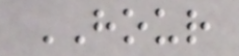HOUR
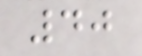40
